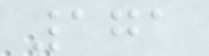171
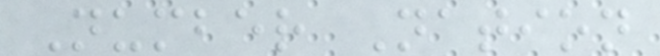Number Nation
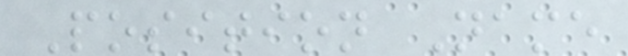Position Name
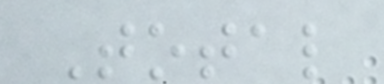Total
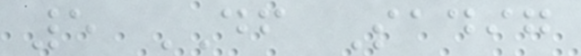5 DF Sadig
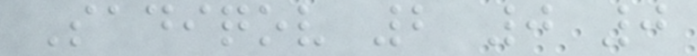Sadiqov 2 0 0
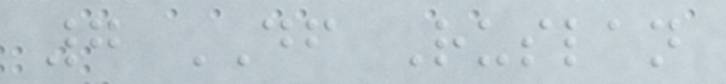7 DF Ruslan
